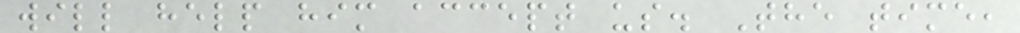will help him accept us. The time,
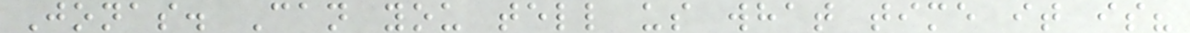Jonas. Can you tell us what time it is?
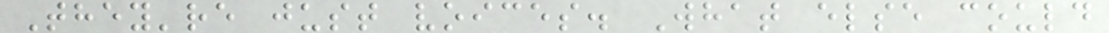They're just voices. What else could
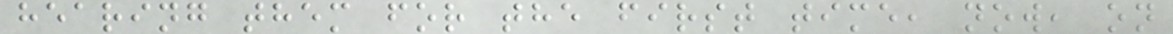hearing them for the first time, now, on
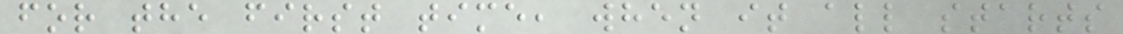for the first time, when it all starts
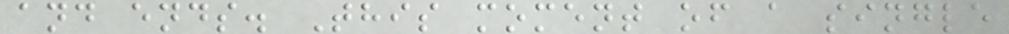and ends. This moment of a single
